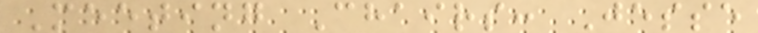Meeting Chairs: Jesse
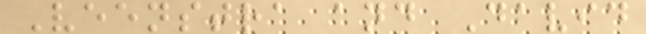Veenstra and David
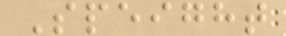Speight
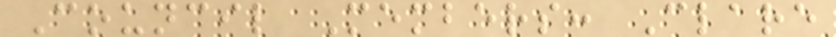Council Members: Clare
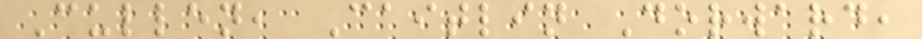Cullen, Caitlin Dorward,
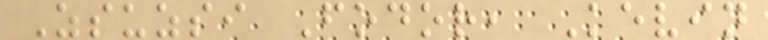Zsuzsi Fodor, Kevin
